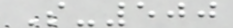S-500
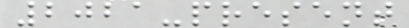2021-present
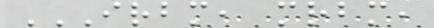IRBM, MRBM,
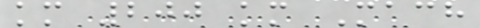km 200 km Mach
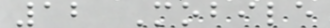12 Mobile
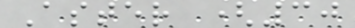Aster (30
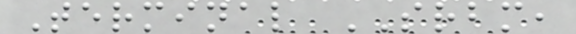Terminal SRBM,
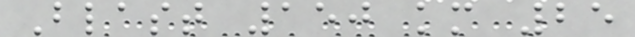Blast 150 km 25
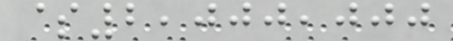$2,000,000
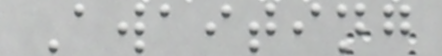Awaiting
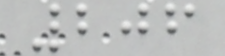206
